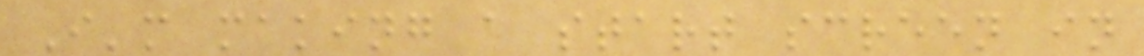I'm making a start screen in
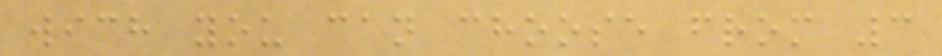wich you can choose from 3
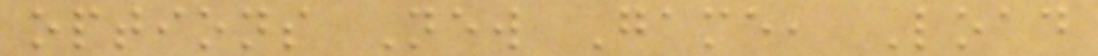options New Game, Load
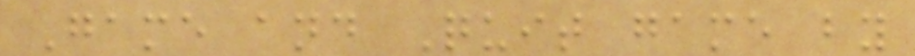Game and Quit game by
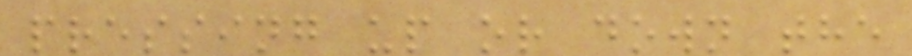pressing up or down the
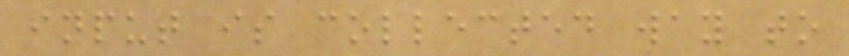input is collected way to
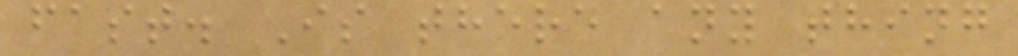fast. Is there any thing
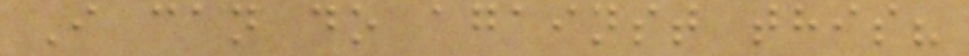I can do against this?
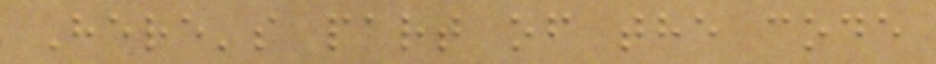Here's part of the code
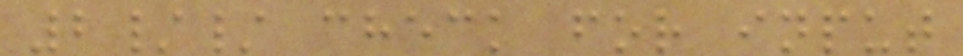2// check for input
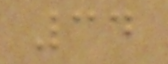34
